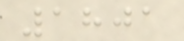1801
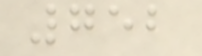752
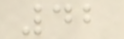42
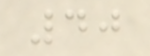40
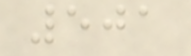501
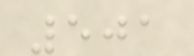501
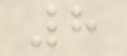8
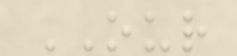OUR
